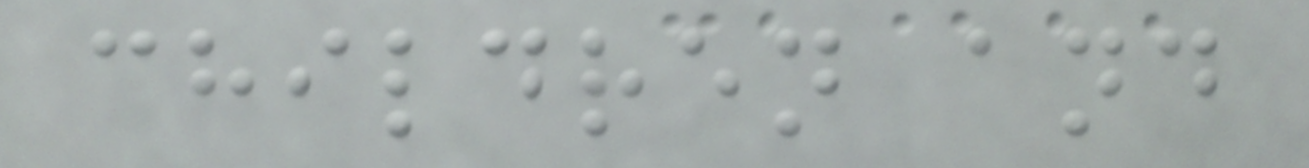children and
